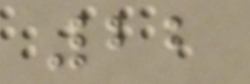22
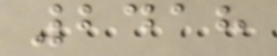2418
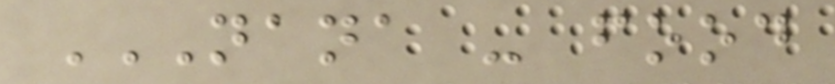NANA - FOOD
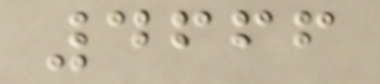4666
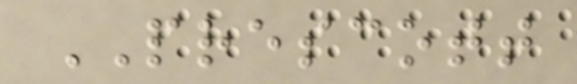PRESCOTT
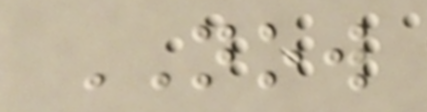NOW
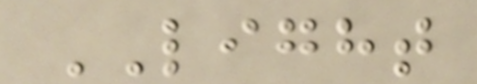LIGHT
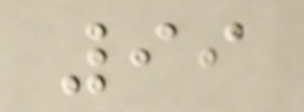99
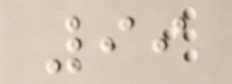99
